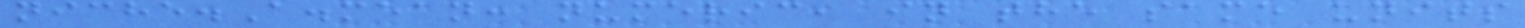niche.A.mean: numeric, in the same units
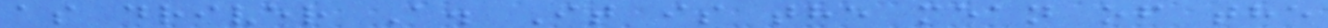as driver A. It is the mean of the
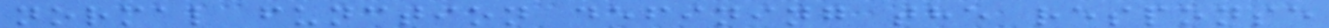normal function defining the response
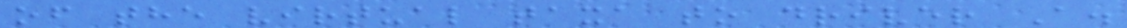of the virtual taxa to driver A.
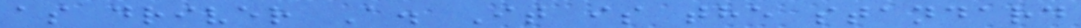as driver A. It is the standard
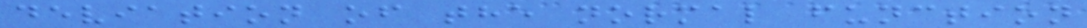deviation of the normal function
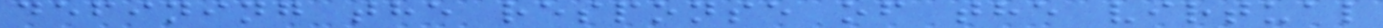defining the response of the virtual
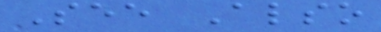See Also
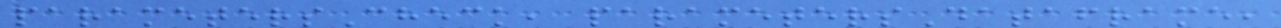parametersCheck, parametersDataframe,
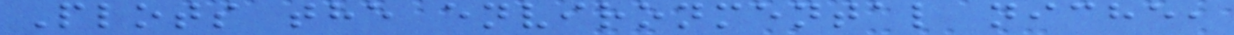Plots the environmental niche,
